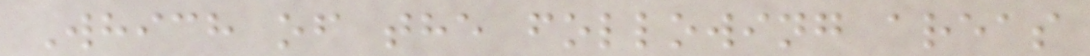Which of the following areas
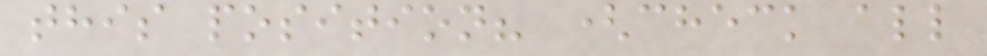this position? (check all
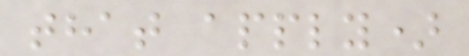that apply)
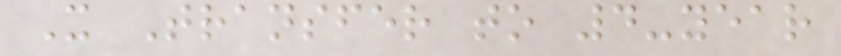X Transfer to 4-year
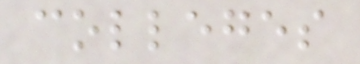colleges
